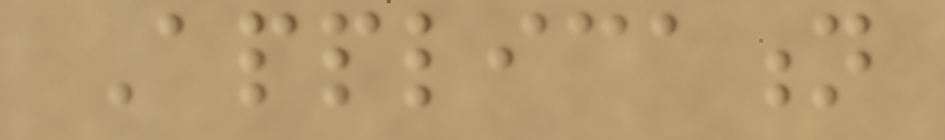Application
